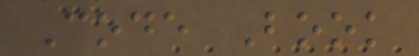Code Book
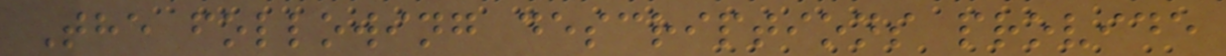The following descriptions provide
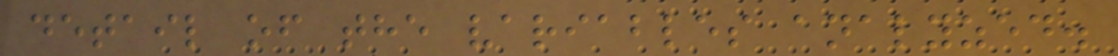detail of the variables analyzed.
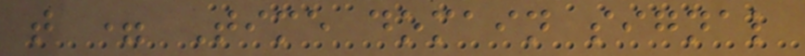t = Time domain signal
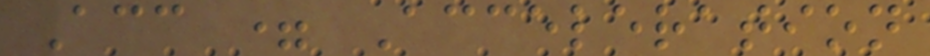Acc = Acceleration
